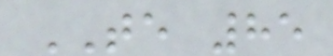TE 85
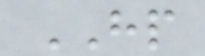HP
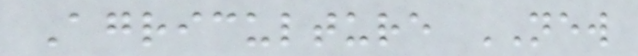Agriculture NEW
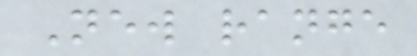New range
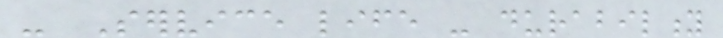- Service life - durability
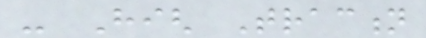- High Traction
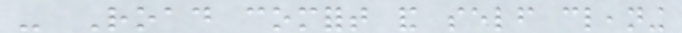- Road comfort and self cleaning
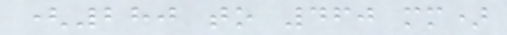(280 to 460 mm)
